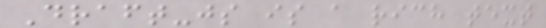Draft-js is a rich text
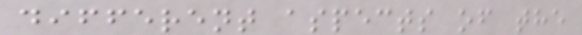different aspects of the
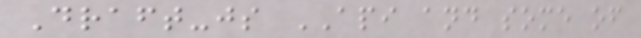Draft-js API and some of
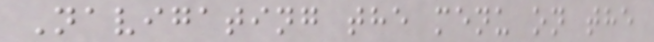Navigating the menu on the
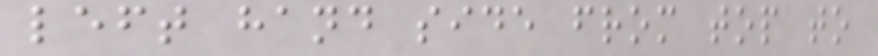left hand side from top to
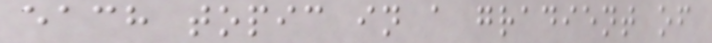each topic in a gradient of
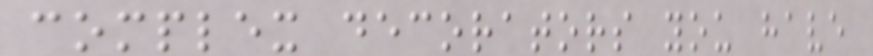complex decorators you have
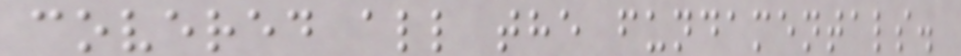covered all the fundamentals.
